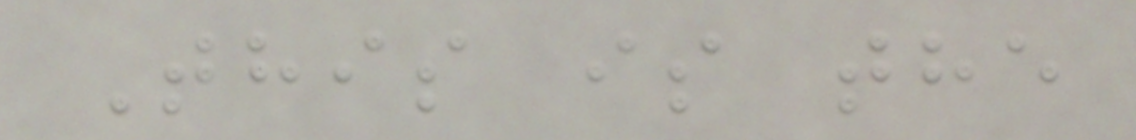This is the
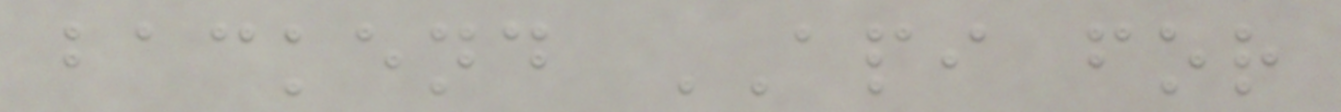backend API for
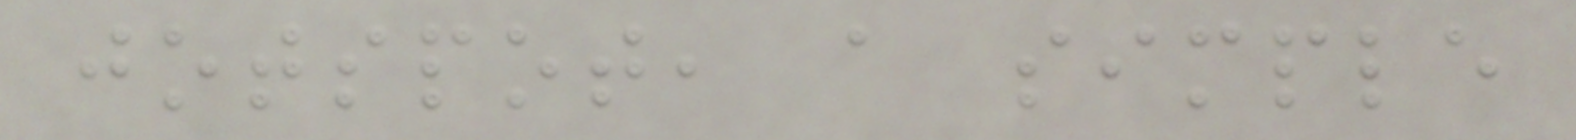jotspot, a simple
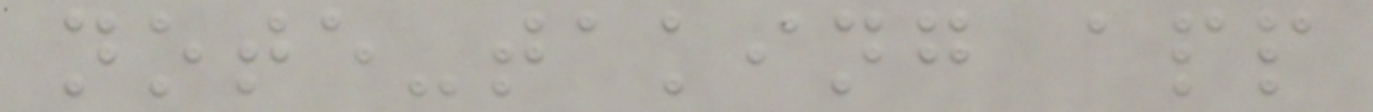note-taking app
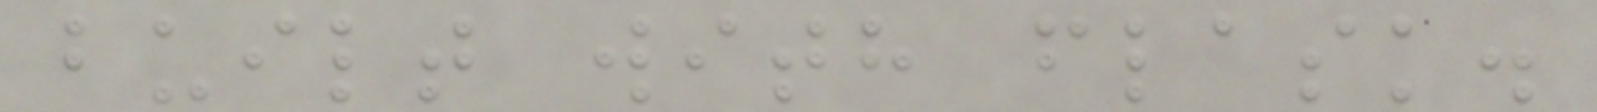built with flask.
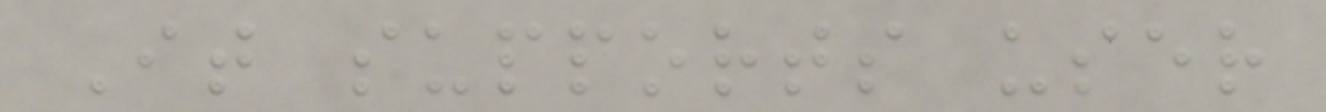It supports user
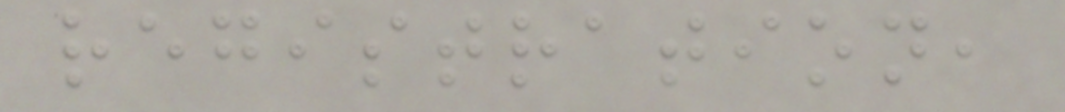registration,
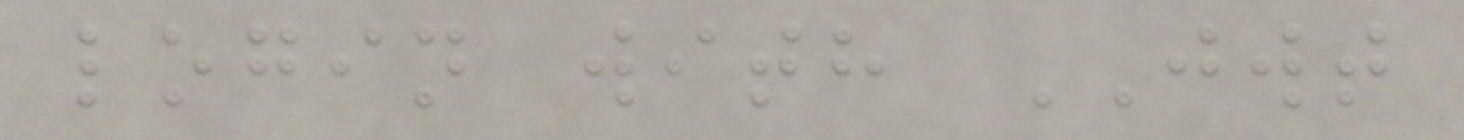login with JWT
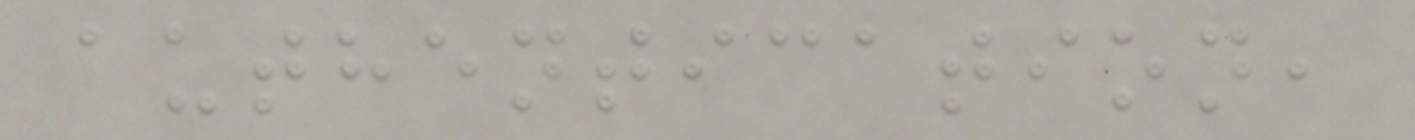authentication,
